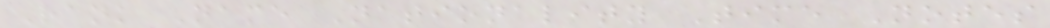Rank Name Nationality Time Notes
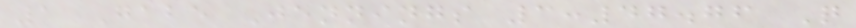1 Gabe Jennings 3:47.76 Q
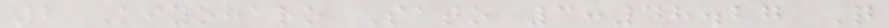2 Kiyoharo Sato 3:48.27 Q
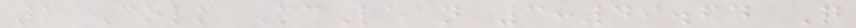3 Colm McLean 3:49.64 Q
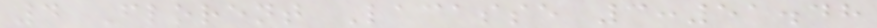4 Florent Lacasse 3:51.48
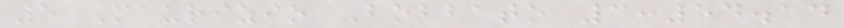5 Maurizio Bobbato 3:54.14
